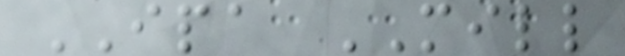IPA MILL
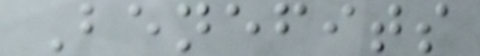Benefits
